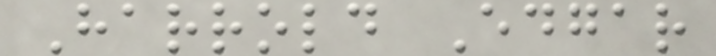Harrold Edgar
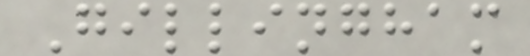Gillingham
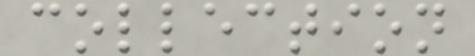collection
